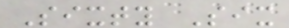Sixty Six
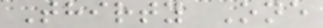Thirty One
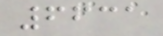6631
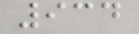934
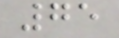75
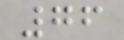76
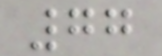77
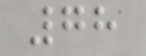78
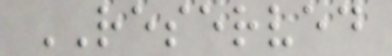RESERVED
